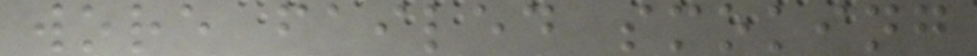wore failed smoking
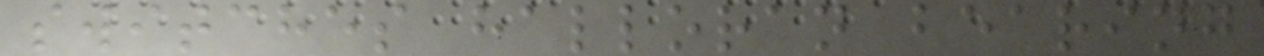switches halloran bearing
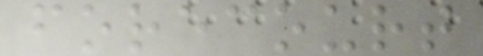forecourt
